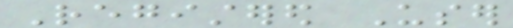Registered User
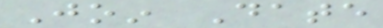Join Date
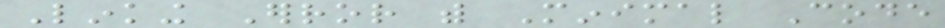Linking Error with Minimal Code
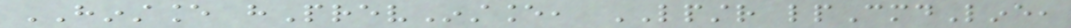HINSTANCE hPrevInstance, LPSTR lpCmdLine,
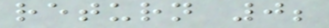return 0;
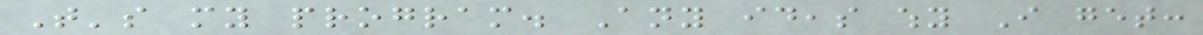That's my program. Any ideas why I get:
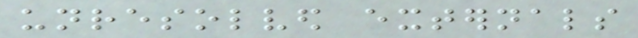unresolved externals
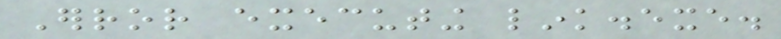Error executing link.exe.
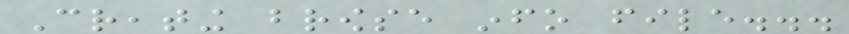Creating browse info file...
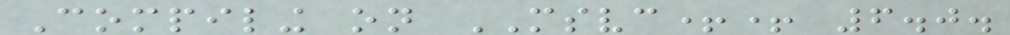Compiling on MSVC++ 6.0.
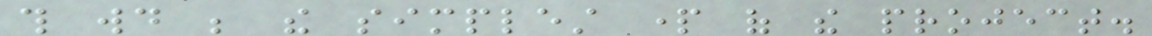this would be the simplest part of the project.
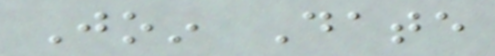Join Date
